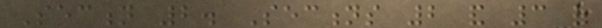Section 2. Sections 2 and 3 of
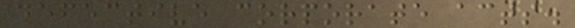defective corporate acts.
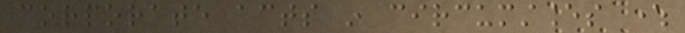corporate acts in circumstances where
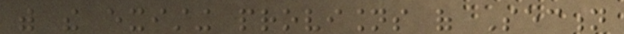with the existing provisions of Section
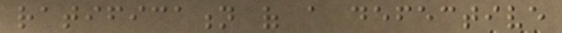ratification of a defective
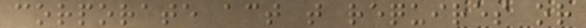corporate act that requires or
